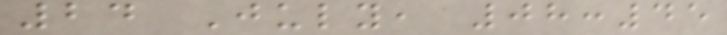24 July, 08:45
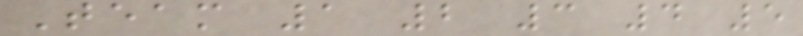Team 1 2 3 4 5
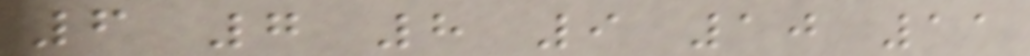6 7 8 9 10 11
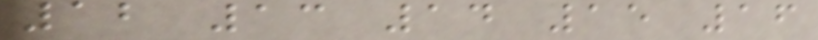12 13 14 15 16
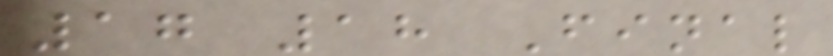17 18 Final
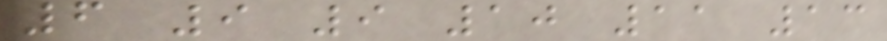6 9 9 10 11 13
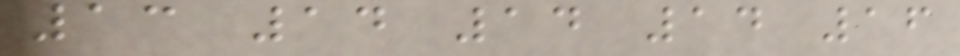13 14 14 14 16
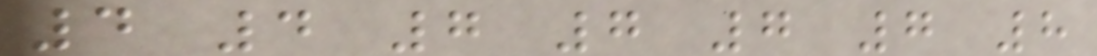4 4 7 7 7 7 8
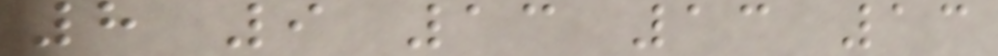8 9 13 13 13
